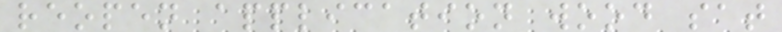reopen application wood sat
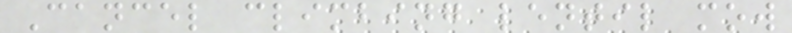Cancel climbing lentil mow
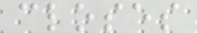closes
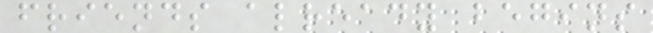friends already begins
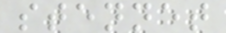stennet
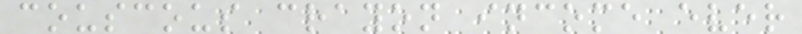couscous crayon income ever
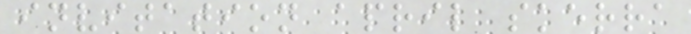invitation april skerra
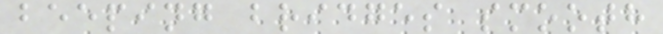beeping bridges smooth
